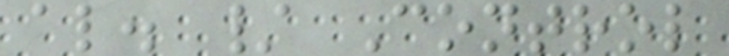al. / Control
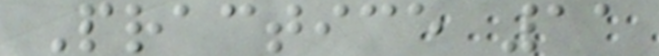Practice 11
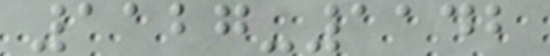1127-1142
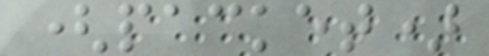(packet)
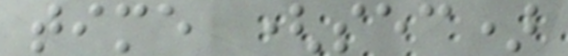time (sec)
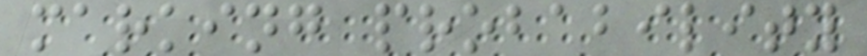marking probability
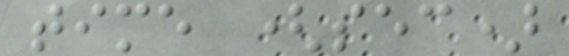time (sec)
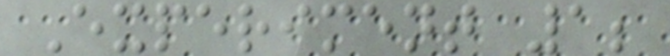Experiment 1;
